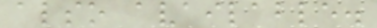also available.
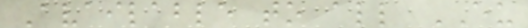Available to all EU
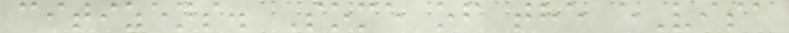citizens. Some of the eVisa
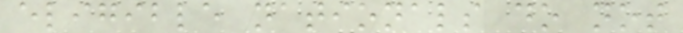eligible nationals do not
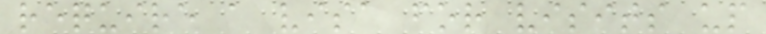require a visa for visits up
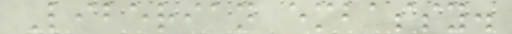Liberian embassy.
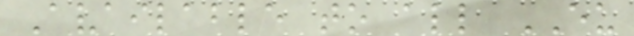Available to all EU
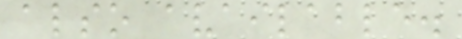also available.
